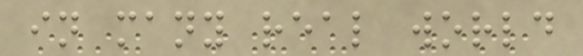in many real world
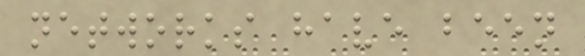networks have been
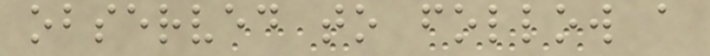observed to follow a
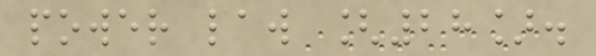power law [28].
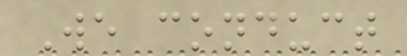We conduct
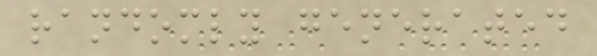randomly generated
